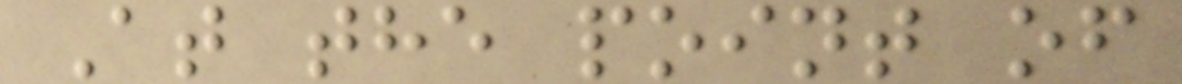At the point of
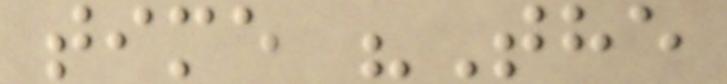time "The
